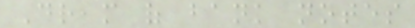Dream of bank notes
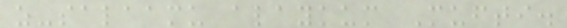as-salaamu alaykum Mufti.
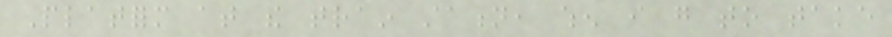Platform at the train station, when i go to take
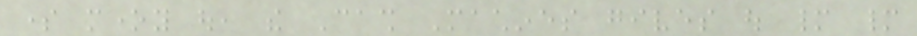some money out, the Cash Machines gives out many many
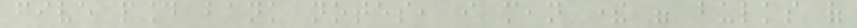five pound bank notes, i mean there were bulks of
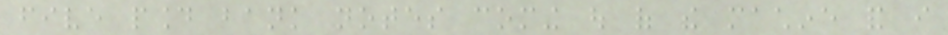five pound bank notes coming out of the machine and i
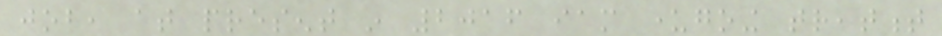job, at present in 2016 iam undergoing treatment
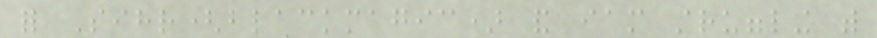for Sihr(blackmagic) and iam struggling with
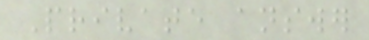Private answer
